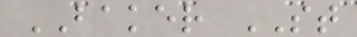BAKER ST
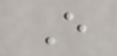E
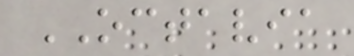OCTAVIA
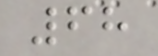68
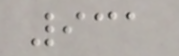931
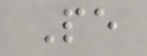Pe
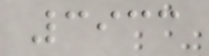3933
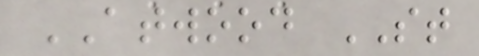ATWOOD ST
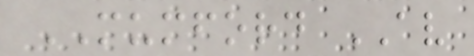MUMFORD AV
